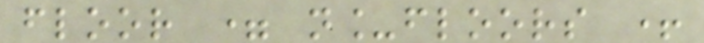floor = n_floors +
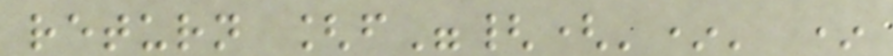return [f"{('*' *
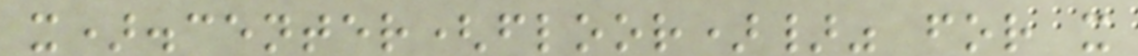x).center(floor)}" for x
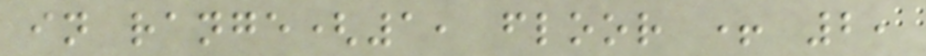in range(1, floor + 2,
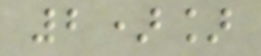2)]
